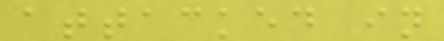attacked in
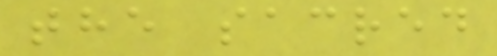the sacred
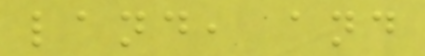land, and
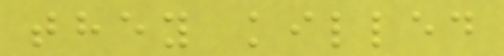they killed
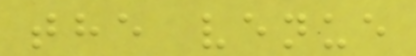the venue
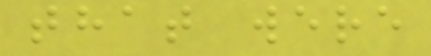that were
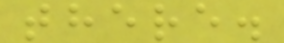there.
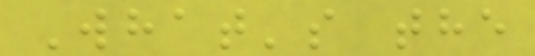What's the
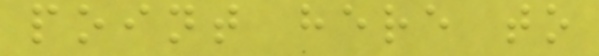point here to
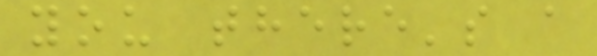you there's a
